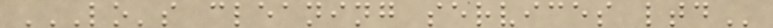LO'S CLEANING SERVICES LTD
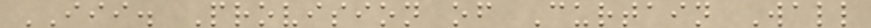III. Provision of Curtain Wall
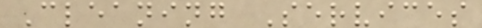Cleaning Services
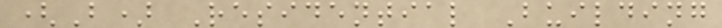(B) Residential Building
